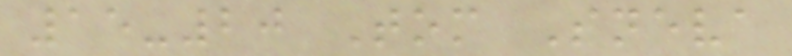15-20 Tom Sneva
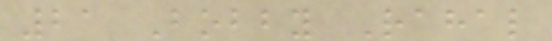21 Bobby Rahal
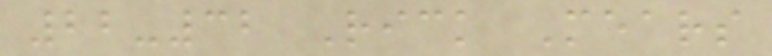22-32 Rick Mears
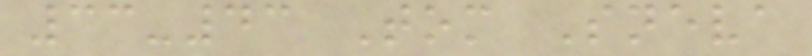33-43 Tom Sneva
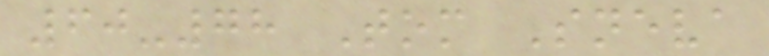60-78 Tom Sneva
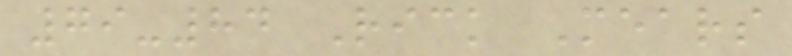79-84 Rick Mears
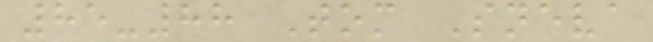85-88 Tom Sneva
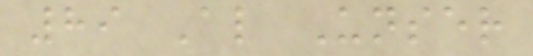89 Al Unser
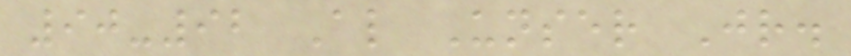90-92 Al Unser Jr.
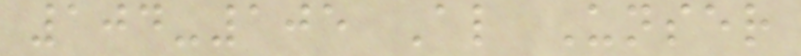104-105 Al Unser
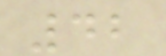42
